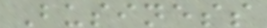Business
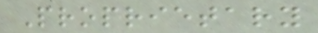Proprietary
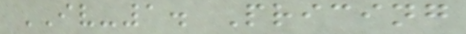IV-1. Pricing
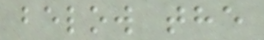below the
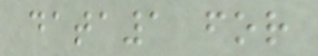data1 for
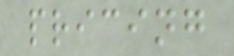pricing
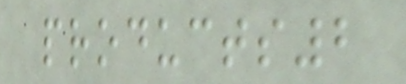products2
